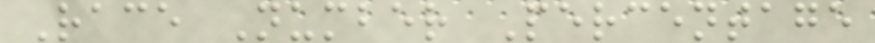Race Number Percentage
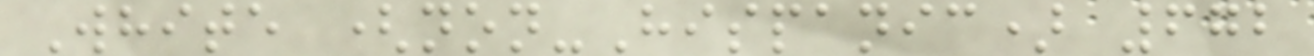White (non-Hispanic) 672
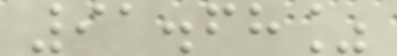91.68%
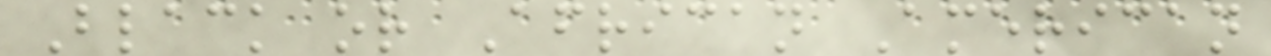Black or African American
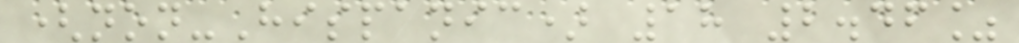(non-Hispanic) 18 2.46%
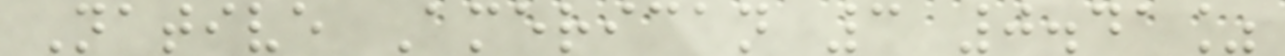Native American 3 0.41%
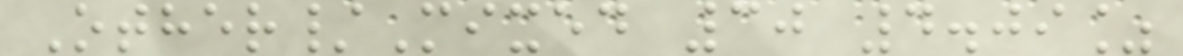Other/Mixed 30 4.09%
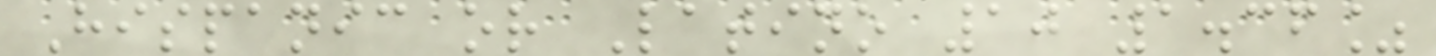Hispanic or Latino 10 1.36%
